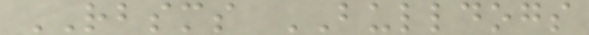RBSMS BULLDOGS
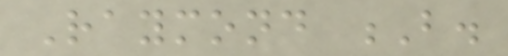Raymond B.
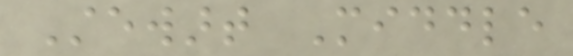Stewart Middle
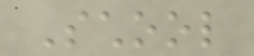School
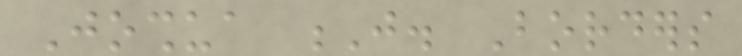Joshua J. Borders
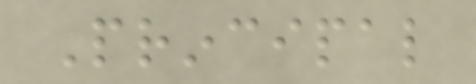Principal
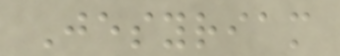Jesyriam
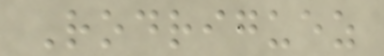Rodriguez
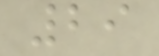29
